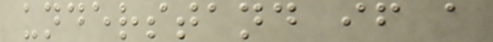understand if a
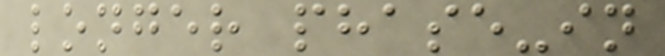longer phase-in
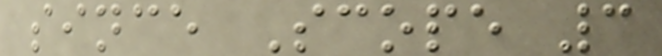since Scope 3
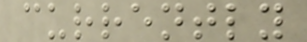currently
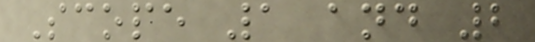Scope 1 and 2
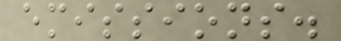emissions.
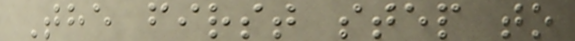The first step to
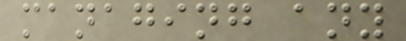managing any
